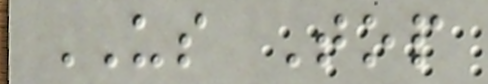US Top
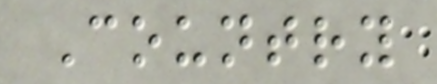Country
